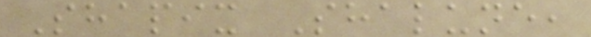Shapix Shalune,
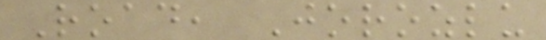Road, Jorozlu
